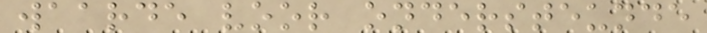waarde voor ondersteunde
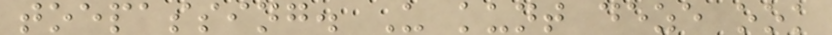toepassing. U kunt deze ook
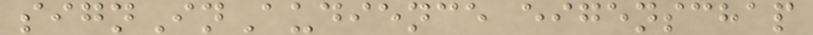signInAudience eigenschap
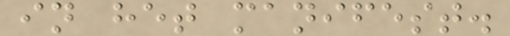in het manifest.
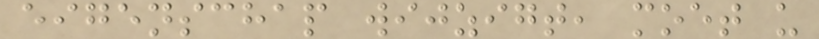eigenschap wijzigt, moet u
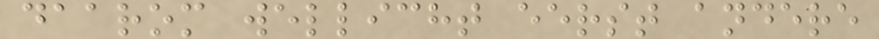daarom wellicht eerst andere
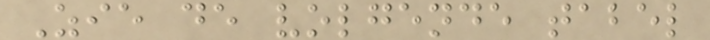Zie de volgende tabel
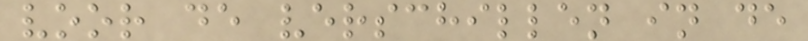voor de verschillen in de
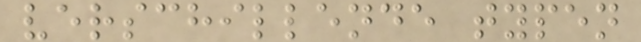verschillende typen
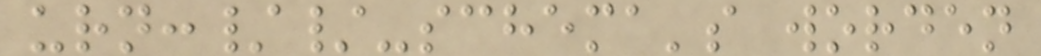urn://-schema's worden
